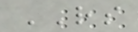RS
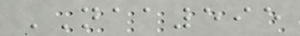NAA595
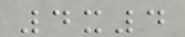4x4
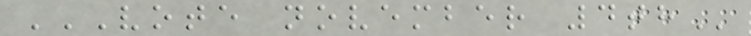VOTE NOVEMBER 4TH
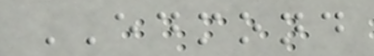EDMOND
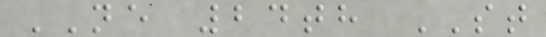NE 24th ST
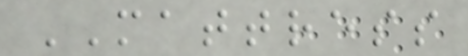MATTRESS
